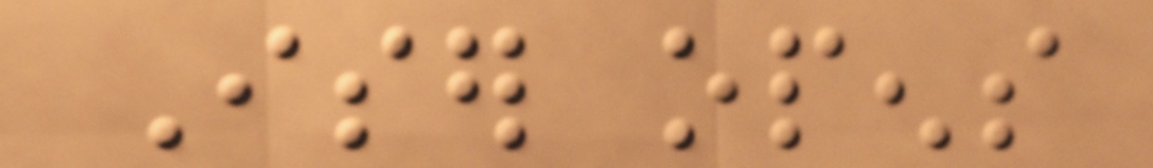Iser opens
